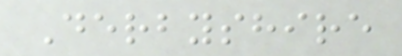Derbyshire
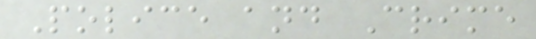Police and Crime
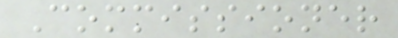Commissioner
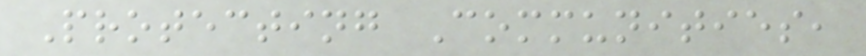Protecting Communities,
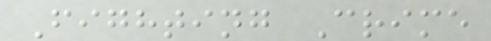Fighting Crime
